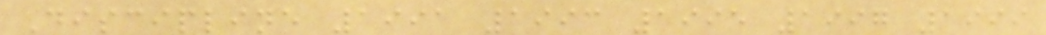Discipline 1991 1993 1995 1997 1999
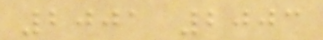2001 2003
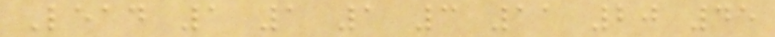Lead 1 1 1 3 11 20 45
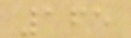165
